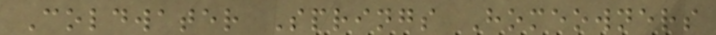Coldwater Springs Homeowners
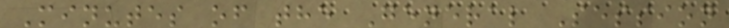Minutes of the General Session
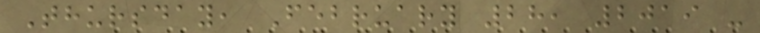Thursday, February 28, 2019 -
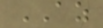AZ
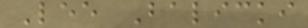Lee Balicki
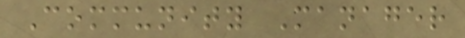Community Manager
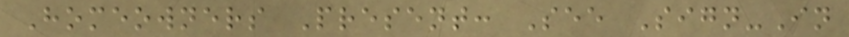Homeowners Present: See Sign-In
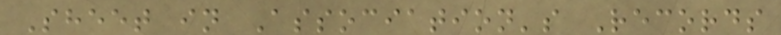Sheet in Association's Records
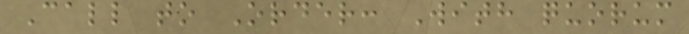Call to Order: With quorum
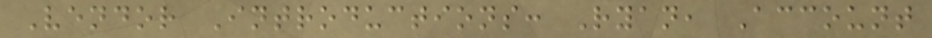Vendor Introductions: Ryan, Account
